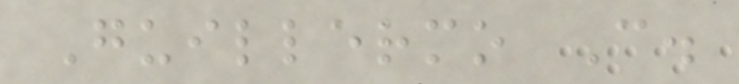Guillermo C.
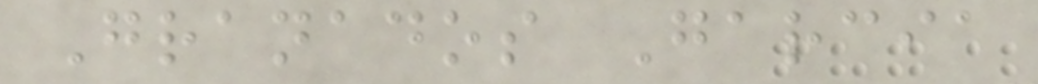Granados Garcia
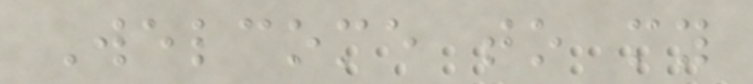Welcome to my
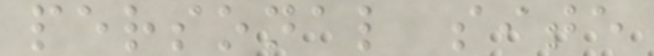personal site
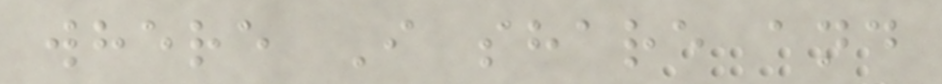where I share and
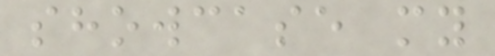showcase my
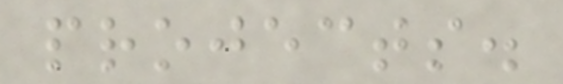projects.
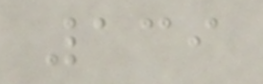139
